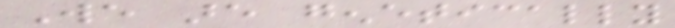We are genetically
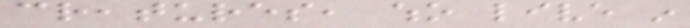creatures, who live in
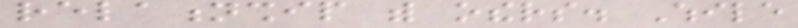relationship with others. While
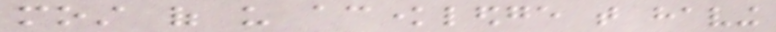most of us acknowledge that having
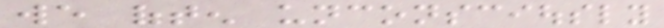we often unconsciously
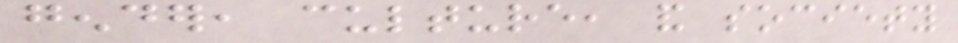gender, culture, and society
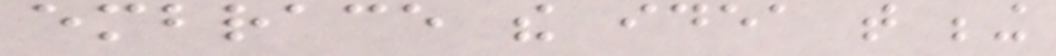embrace the idea that being
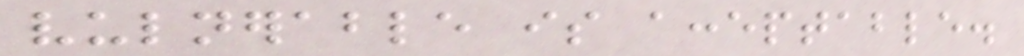vulnerable is acceptable.
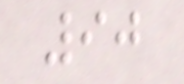90
